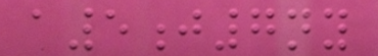a5j7ny
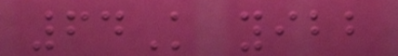64K yibb
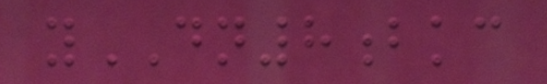yDN8bkc
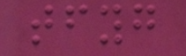tfyg
